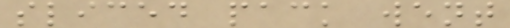sliced pack went
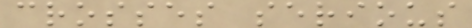crosses serious
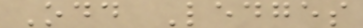Odd Ledges
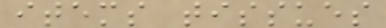items tissues
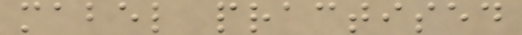mabel practised
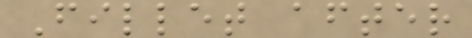Fillet after
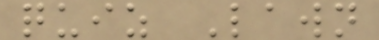quiz Lawn
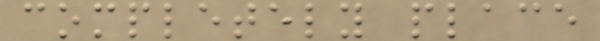completely place
